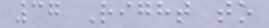37 Right to
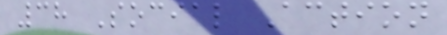38 Social Action
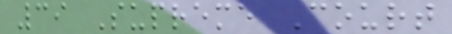39 Supreme Court
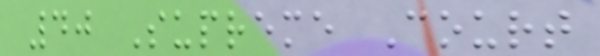40 Supreme Court
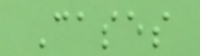Cases
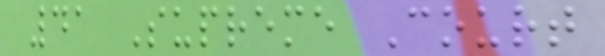41 Supreme Court
